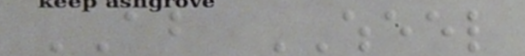ABOUT WHEEL
